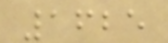1625
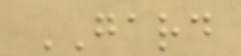GARD
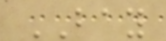BAY
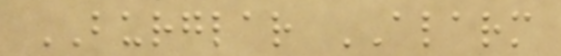BURGLAR ALARM
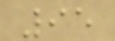95
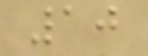10
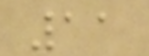11
